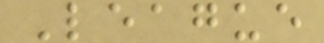League
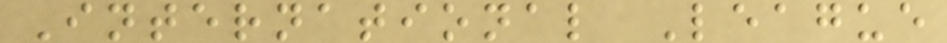International League
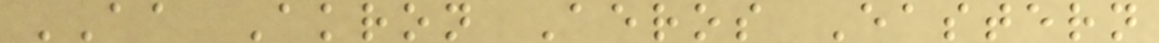AA Akron Aeros Eastern
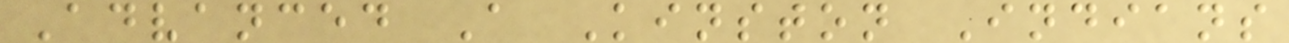Advanced A Kinston Indians
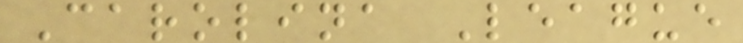Carolina League
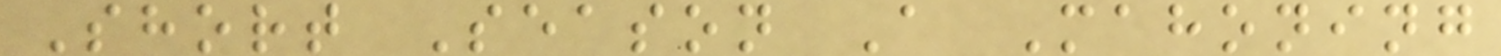Short Season A Mahoning
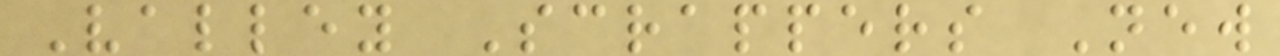Valley Scrappers New
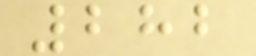282
